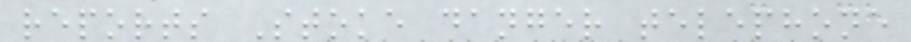reports Stoke danger telephone
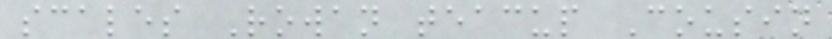scales Rowan teacup Cousin
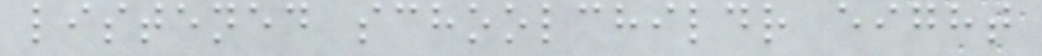listened schoolchildr eight
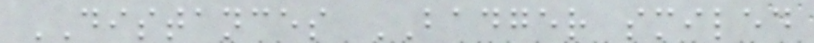DISTANCES BADGER smiled
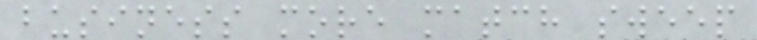business more match sweep
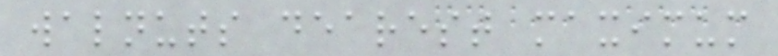walnuts dearest maximum
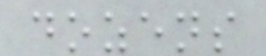dozens
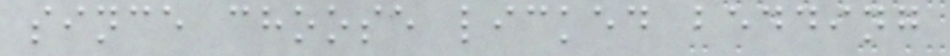since choose licked bedding
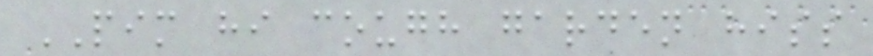PIM hi cough garden hiss
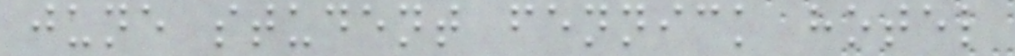june student fennick hotel
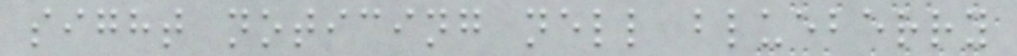sight noticing nell blueberry
